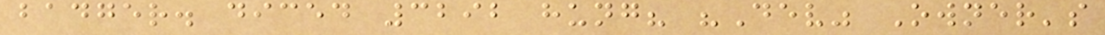badger. diced 3292 hung? "Dev" Owner's
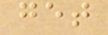get
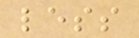less
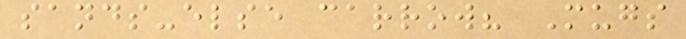sands-else carrow? Mugs
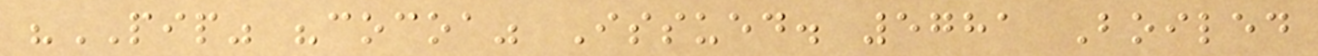"PIP" "cocoa" Issued. 5781 Boiled
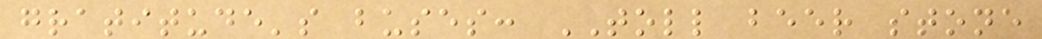gratitude's buses: TOLL beer stone
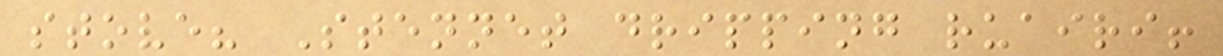stove? Stennet dripping ruairi!
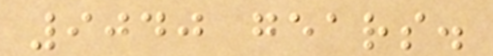9040 gears.
